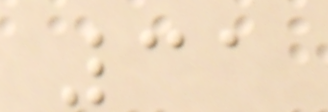31
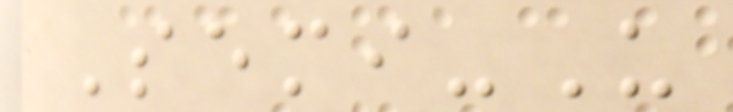Semi-U
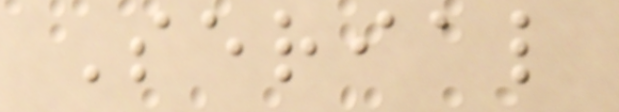Serial
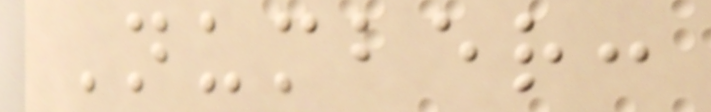Number:
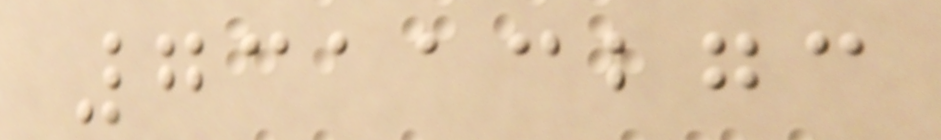73113273
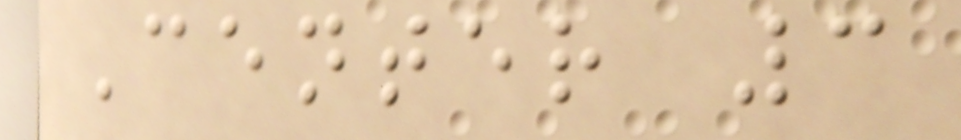Center 3
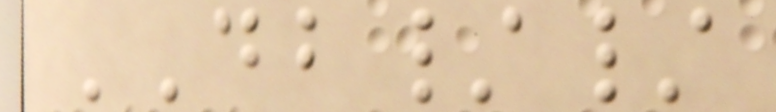DB//
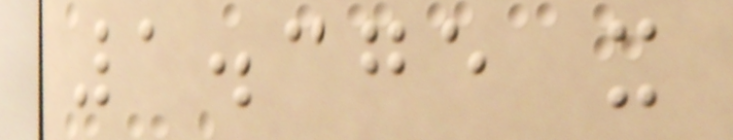1.375 x
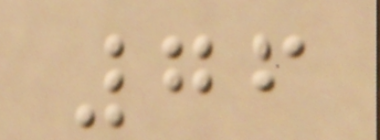76
